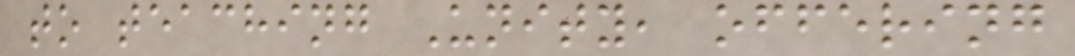to teaching Unity, offering
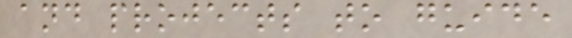and projects to guide
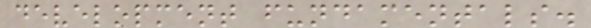development fundamentals.
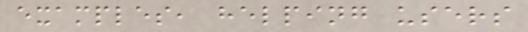examples, helping users
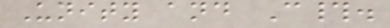Unity and C#.
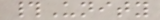#Unity
